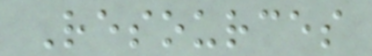Resources
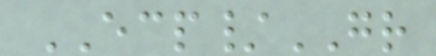ECP/GR
